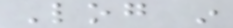Log in
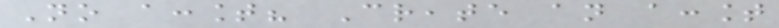No account? Create an account
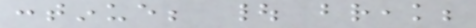continue; | break;
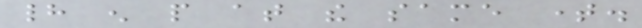had enough people at the same time.
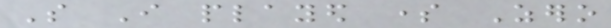So I played some Zero
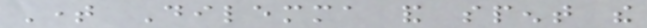Time Dilemma and spent the
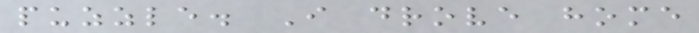puzzle. I drove home
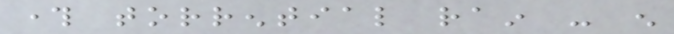through torrential rain - enough
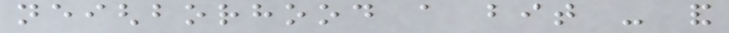neighborhood a bit - and
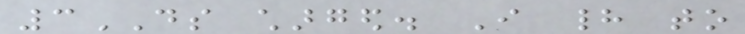3DS charged. I had to
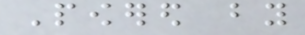Powered by
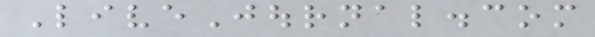LiveJournal.com
